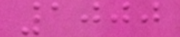1000
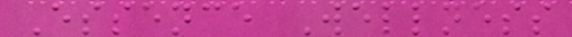Essence Wellness
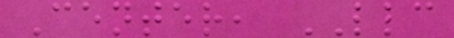Center, LLC
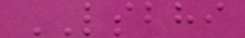LSBHI
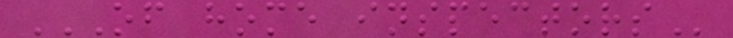OF HOME INSPECTORS
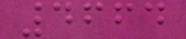4664
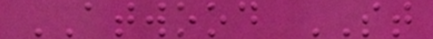ATWOOD ST
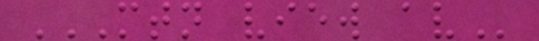MTN VIEW AV
